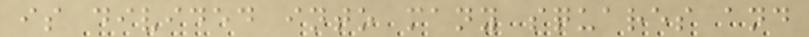is divided into many squares and
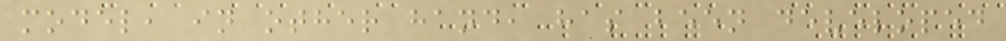model, in other hand, has been developed
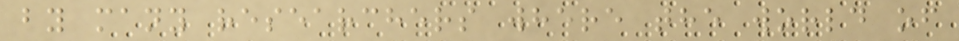by many researchers where the world of
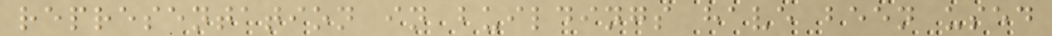representation in buildings have been used
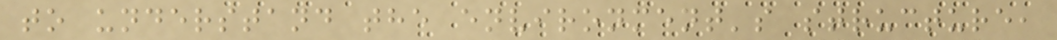to understand the environment's structure,
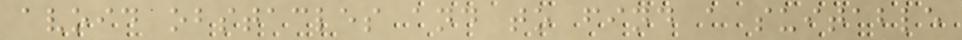avoid obstacles and to find a suitable
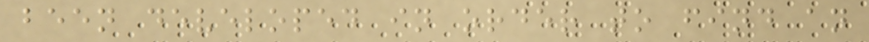been developed in order to find an
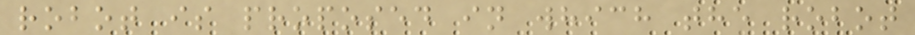robot is proposed in which the robot
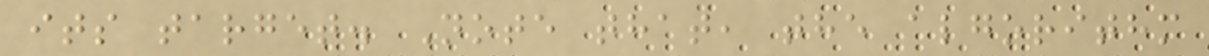its target. Note that, the algorithm
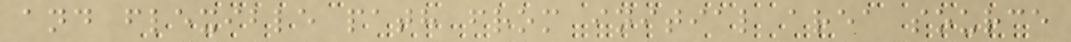and flexible path from initial area source
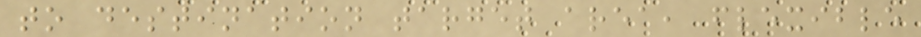to destination target area, flexible
